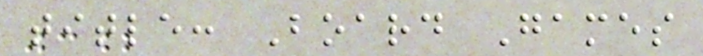title: Board Games
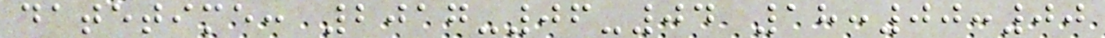datetime: 2017-06-04 18:00:00
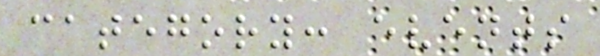category: events
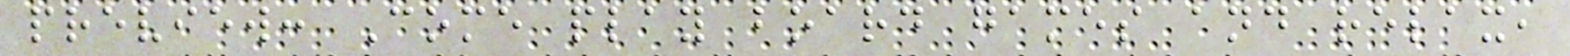preview: Come play board games and relax,
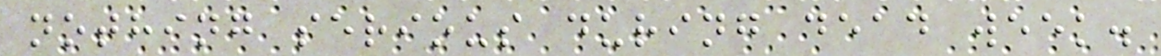nothing serious during dead week.
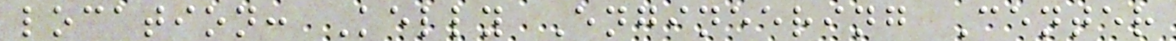location: Kelly Engineering Center
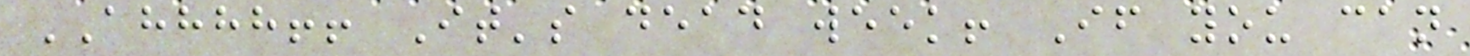AHHHH!! It's dead week! If you can
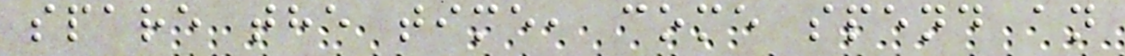spare the time, come spend an
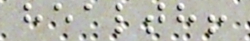health!
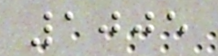1005
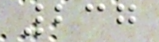237
